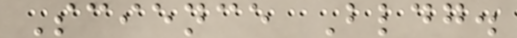Science Bldg.
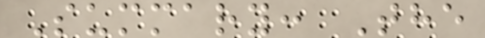Summary: The
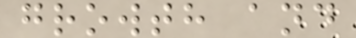growth and
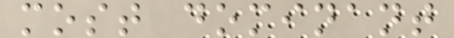most dominant
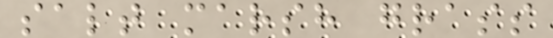salt marsh grass
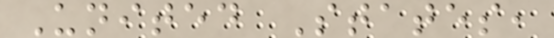United States,
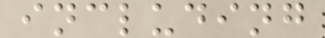including
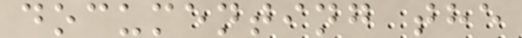documenting the
